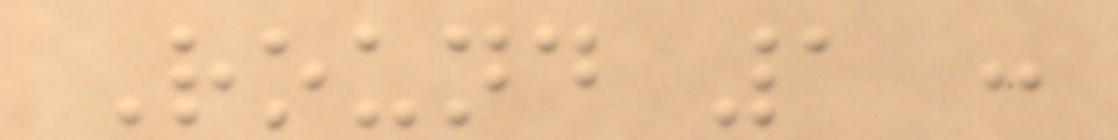Round 1 :
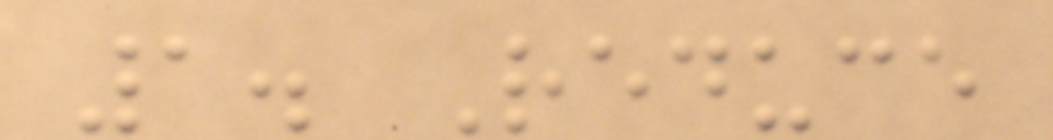1. Reduce
